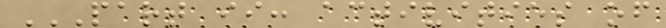PART II: ACTIVITIES OF
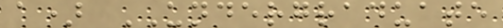a) UNDERGRADUATE
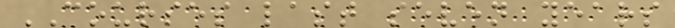COURSES last seven years
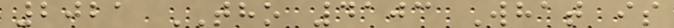2021 THO 4103 What is
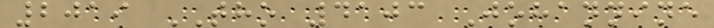2019 THO 4103 Johannine
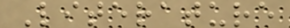Literature
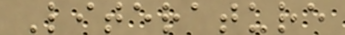Literature
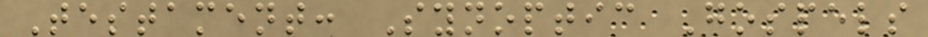Testament: Synoptic Gospels
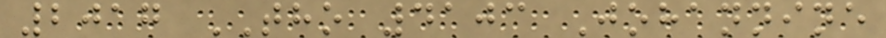2017 THO 4103 Johannine
